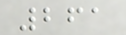261
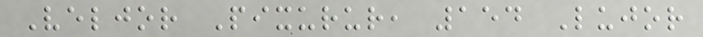Veljor Pixurur, 154 Lujor
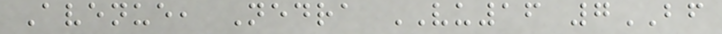Avenue, Nedra VU16 7BF
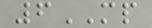6MP
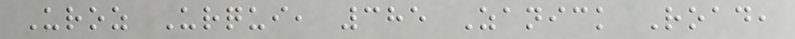Uroz Urqui, 385 Zanick Road,
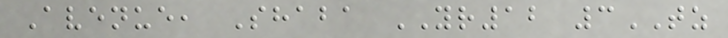Avenue, Shaba YR12 3TZ
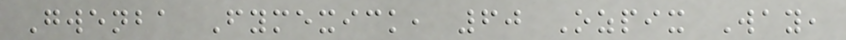Gwenba Fymexick, 60 Ozpix Way,
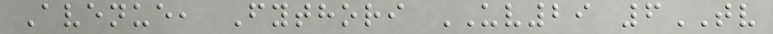Avenue, Fythori UV29 6TV
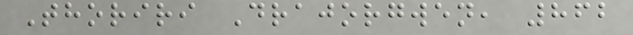Thoriri Drajorgwen, 862
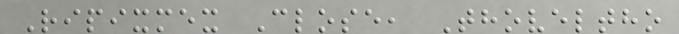Ripixmex Close, Thoveltho
